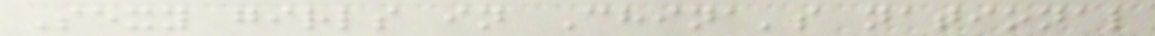Sexy girls in China's national
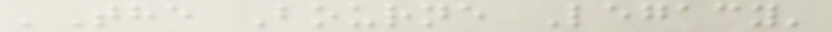'The Bourne Legacy'
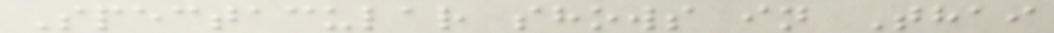Spectacular shows in Thai
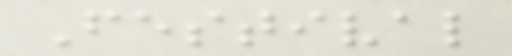Festival
